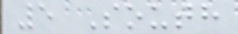5 South
